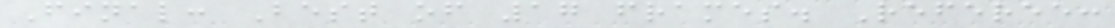Final: Best of 17 frames. Referee:
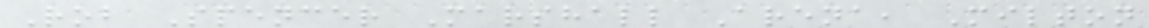Rob Spencer Marshall Arena, Milton
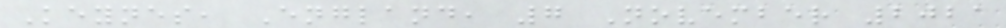Keynes, England, 7 November 2021
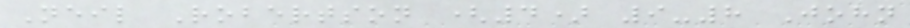Neil Robertson (4) 9-8 John
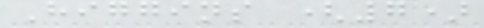Higgins (7)
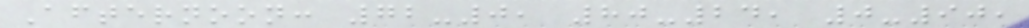Afternoon: 72-0, 80-24, 0-90,
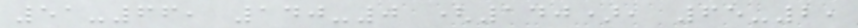51-66, 140-0 (140), 65-2,
